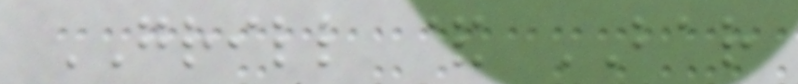GRILL & BAR
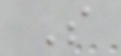S
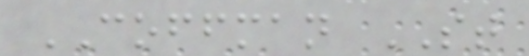COFFMAN ST
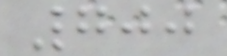700
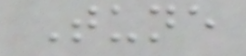Tune
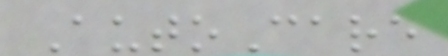AutoCare
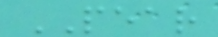PEAR
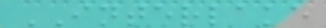INTERLAKE
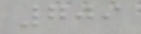709
